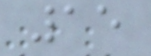15
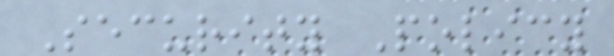Security Policy
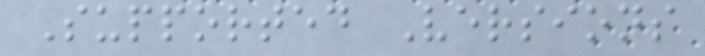Supported Versions
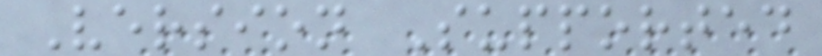Version Supported
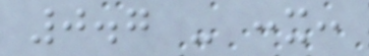0.7 - :x:
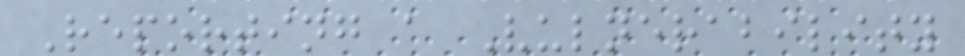Reporting a Vulnerability
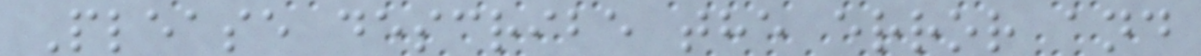Please describe the error and
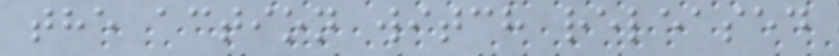the action witch released
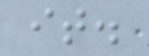it.
